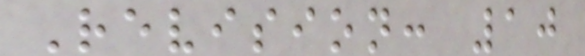Revision: 10
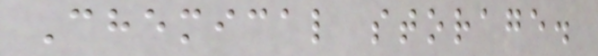Chemical storage.
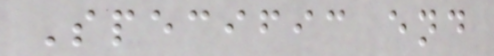Specific end
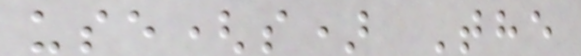use(s) The
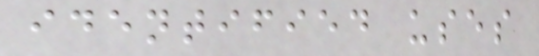identified uses
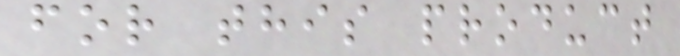for this product
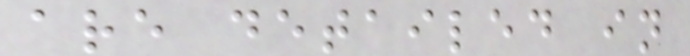are detailed in
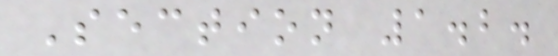Section 1.2.
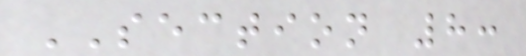SECTION 8:
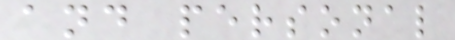and personal
